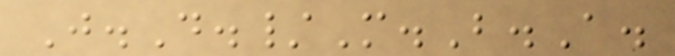J.D./M.B.A.
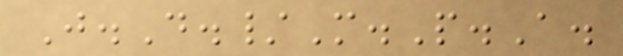J.D./M.P.A.
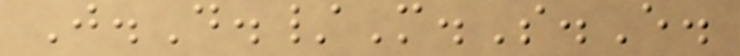J.D./M.S.E.
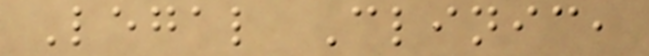Legal Clinic,
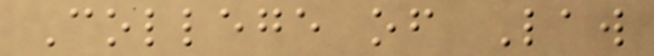College of Law
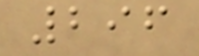296
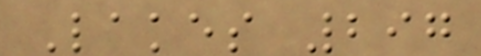Lakes 297
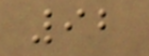92
